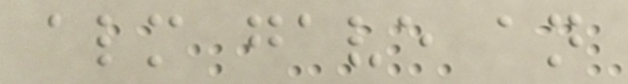almost gave an
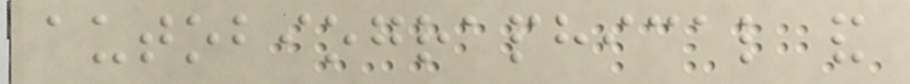autobiographical and
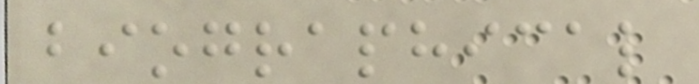biographical
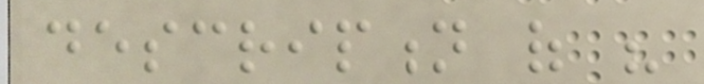description of his
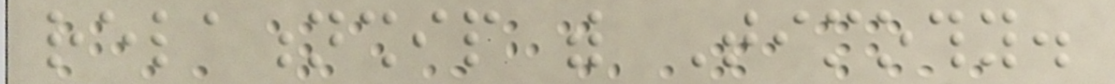relationship with Timothy.
